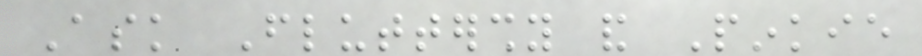Ask Fluttershy and Pinkie
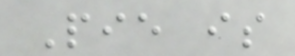Pie is
